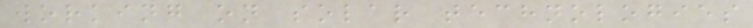working on solar technologies
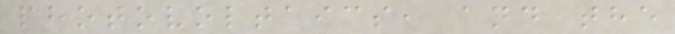photovoltaics, and the
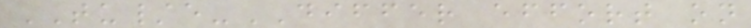TU/e-DIFFER effort on
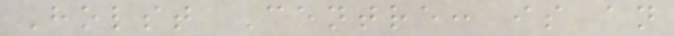Holst Centre: is an
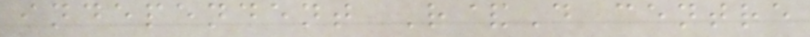independent R&D centre
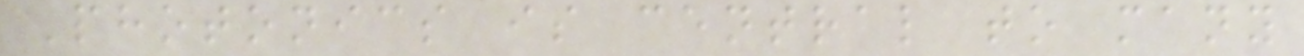Photonics is central to many
